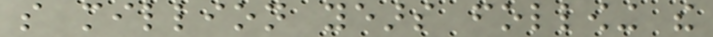so million years following the
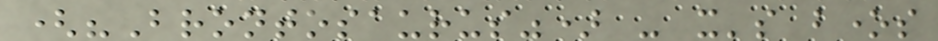("Brontosaurus") - it's bones
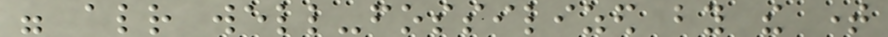were already well-fossilized by the time
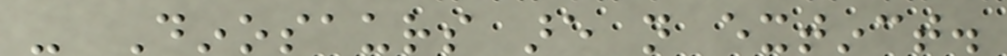- Dinosaurs are not extinct.
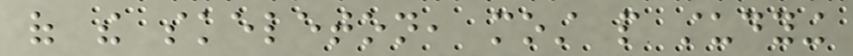of the skeleton, most people studying
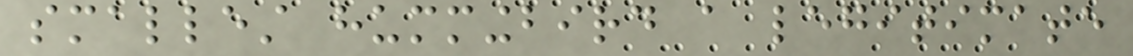smallest hummingbird a legitimate
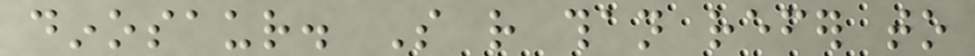dinosaur. So rather than refer to
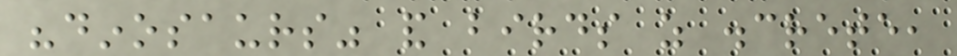"dinosaurs" and birds as discrete,
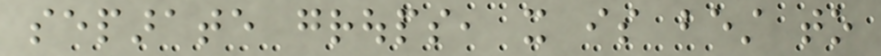separate groups, it is best to
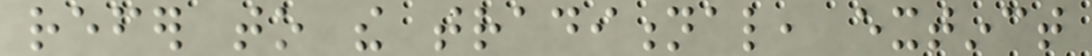refer to the traditional, extinct
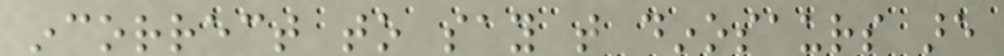incorrect to say that dinosaurs are
